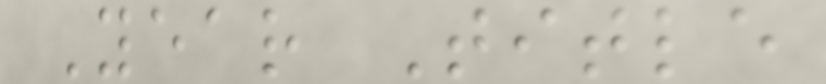Year Title
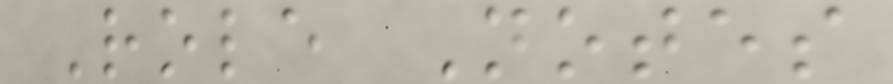Role Notes
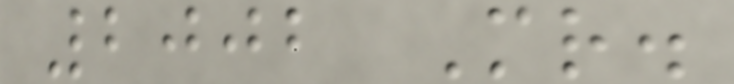2002 Mr.
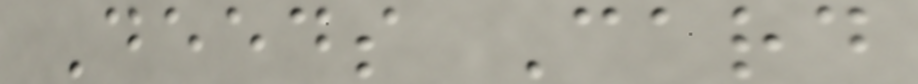Deeds Card
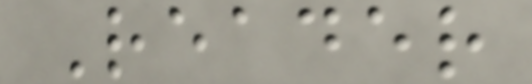Reader
